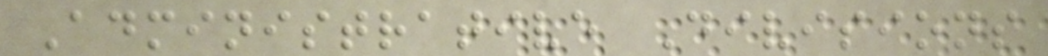Administrative Divisions
